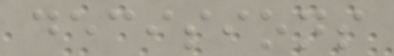decisions
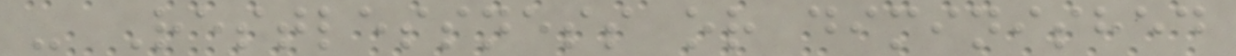- Restlessness or diminished
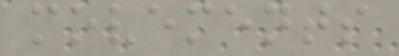movements
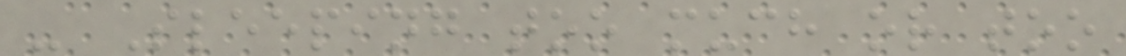- Sleeping too much or too
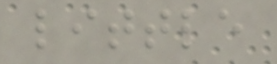little
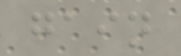gain
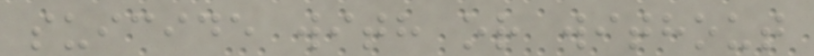suicide with or without
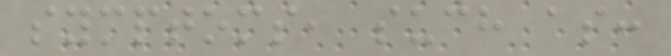symptoms, such as:
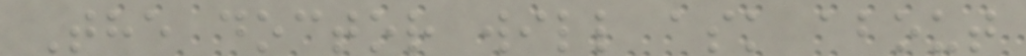The doctor will ask about
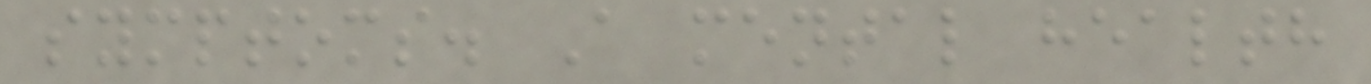symptoms. A mental health
